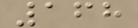168
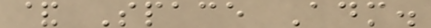& Space Adm.
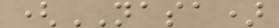(NASA)
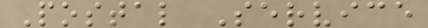Postal Service
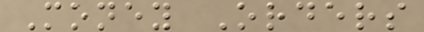Money Orders
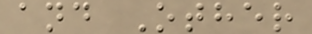and Other
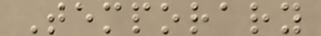Temporary
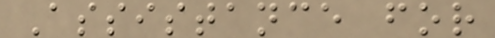Assistance for
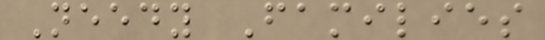Needy Families
